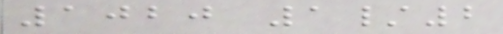1020 1/2
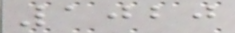1020
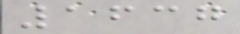1637
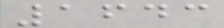1643
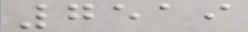7519
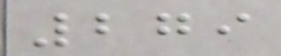279
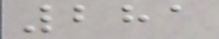281
